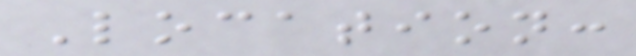Location:
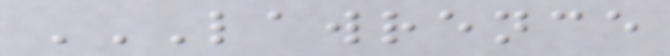LAWRENCE
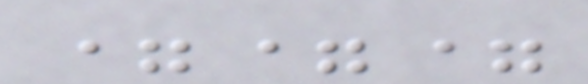===
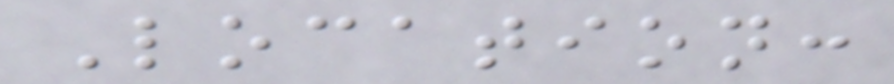Location:
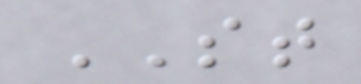ST
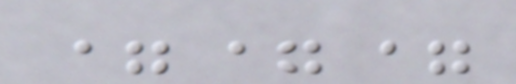===
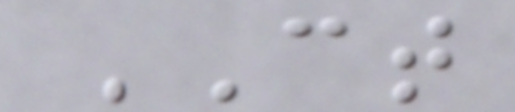CT
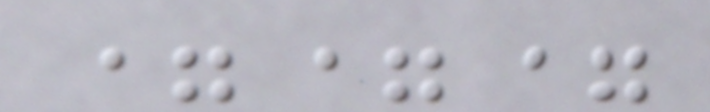===
